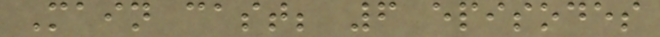Main cast; 6 episodes
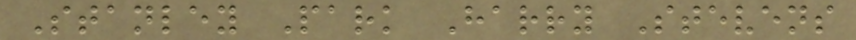Stanley Park Harry Stevens
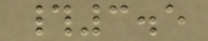#3.5
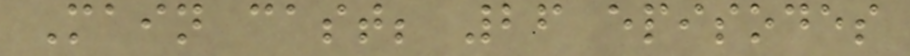Main cast; 26 episodes
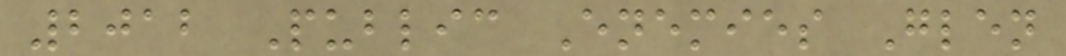2012 Public Enemies Glen
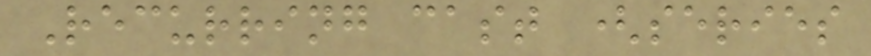Recurring cast (series
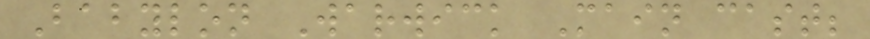Babylon Warwick Main cast;
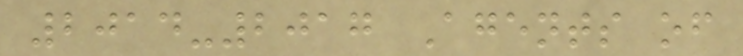2014-2017 Agents of
